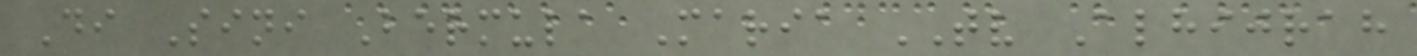Di Sini Bermula Maria TV Alhijrah
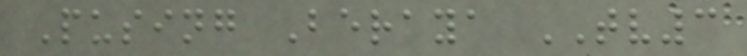Pusing Beraya TV3
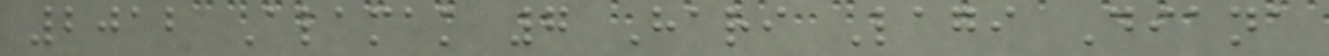2012 Alamak 7 Hari Lagi Diana
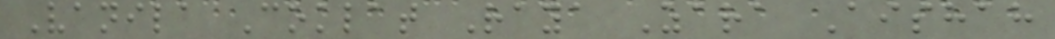Vanila Coklat Raya Zara Aishah
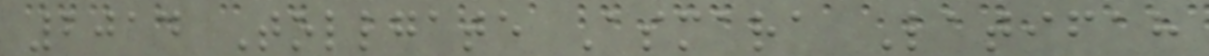2014 Tollgate Asmara Latifah
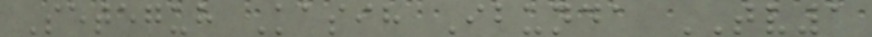Seteguh Kasih Ibunda TV1
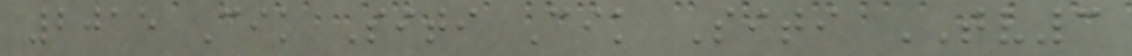2015 Cik Siti Cik Siti TV3
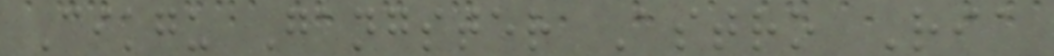Cikgu Gangster Astro Ria
